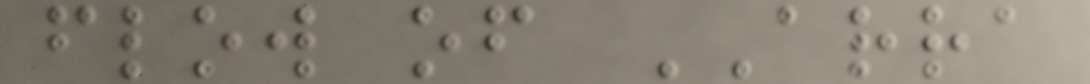flow of ARRA
